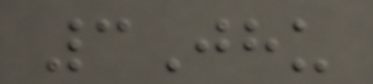3Jhu
